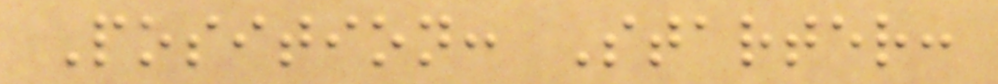Position: Starter:
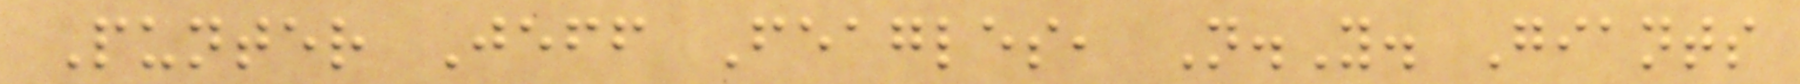Punter Jeff Feagles, N.Y. Giants
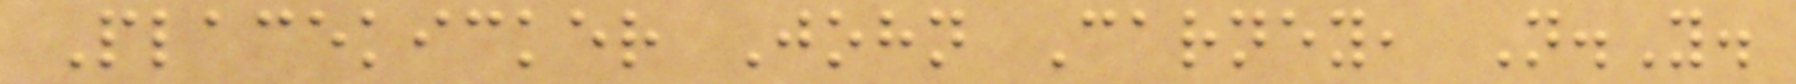Placekicker John Carney, N.Y.
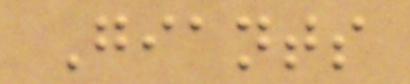Giants
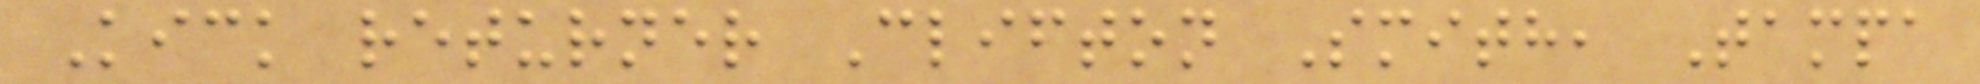Kick returner Clifton Smith, Tampa
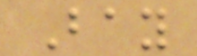Bay
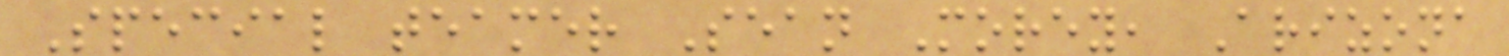Special teamer Sean Morey, Arizona
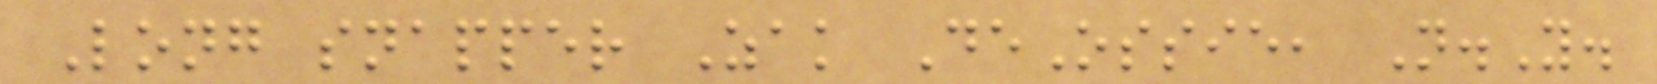Long snapper Zak DeOssie, N.Y.
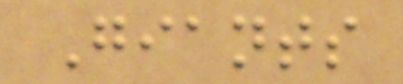Giants
